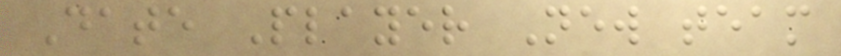Date Player New team
